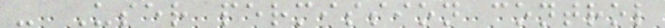- User permission control
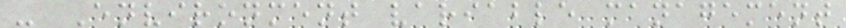- Environment variable management
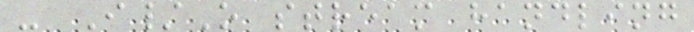- I/O stream handling
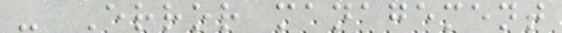- Error management
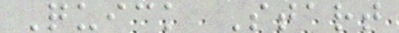Quick Start
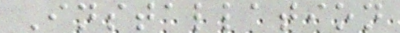Installation
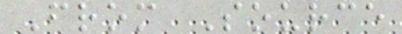From Source
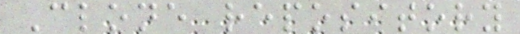Clone repository
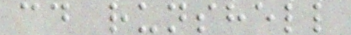cd runshell
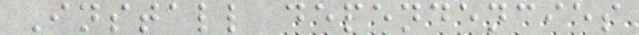Install dependencies
